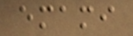emami
